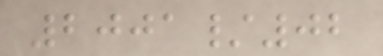2001/02
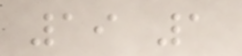19 1
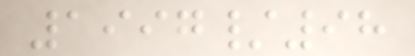1997/98
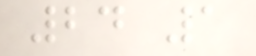24 1
